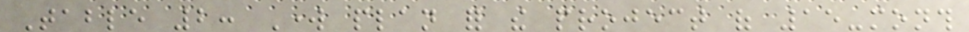Table 2: Work plan for the project of 15-month
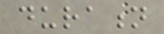duration
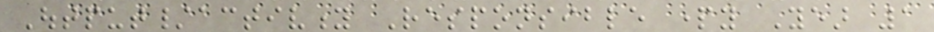Output/activity Responsible party Year 1
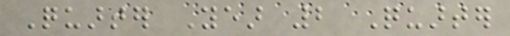Quarter Year 2 Quarter
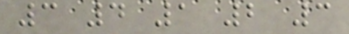3 4 1 2 3
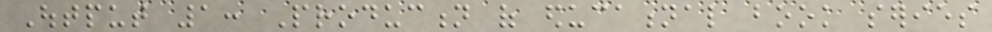Output 1: Production of educational book series
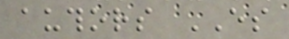authors ES
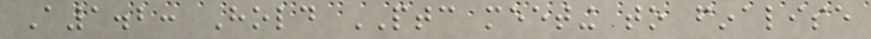A1.2: Hold PTC meeting to finalise
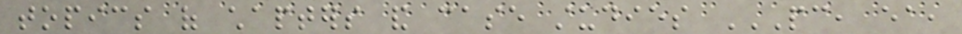topics of chapters and case studies PC, EA,
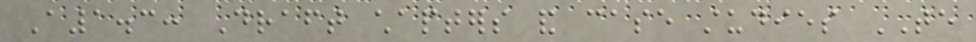A1.3: Draft chapters and case studies TE
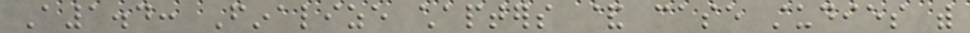A1.4: Finalize chapters & case studies with
